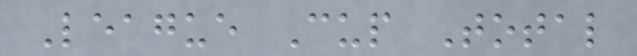League Cup Total
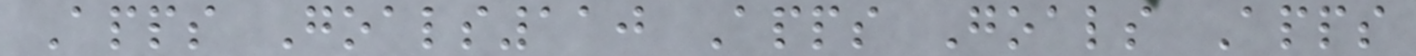Apps Goals110 Apps Goals Apps
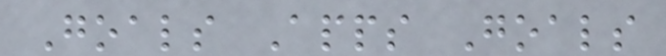Goals Apps Goals
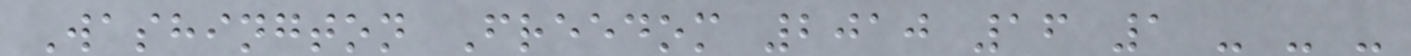Washington Freedom 2010 16 1 - - -
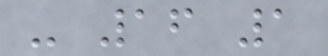- 16 1
